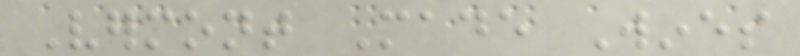Vermont Made Wines
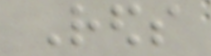Reds
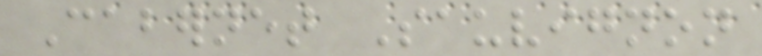Cabernet Sauvignon
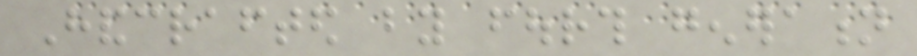Handcrafted by fourth generation
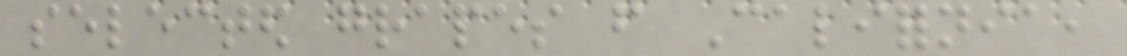selected grapes from California,
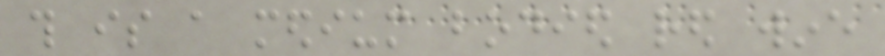this is a medium bodied red wine
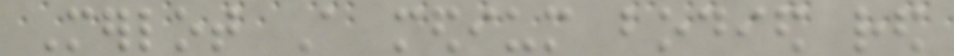Merlot A medium bodied red
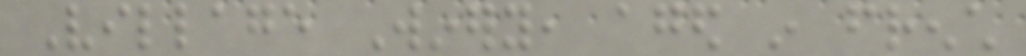Village Winery, aged in french
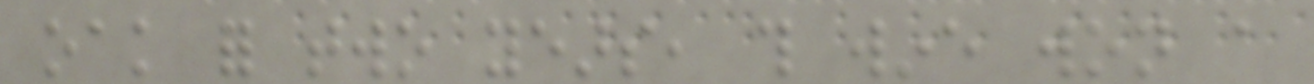oak for two years, this wine won a
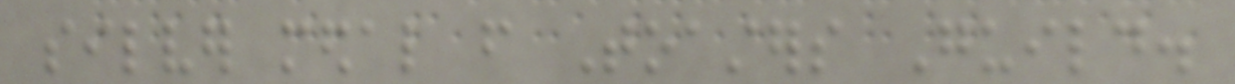silver medal from Toasters Guild.
